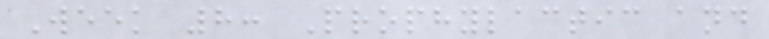Week 8: Prophylactic and
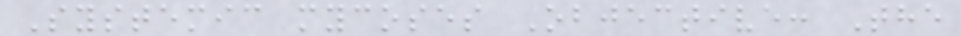Systemic mycoses Objective: The
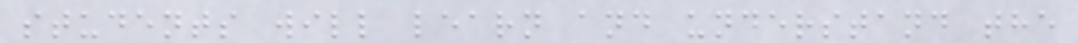students will learn and understand the
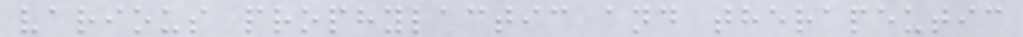various prophylactic and therapeutic
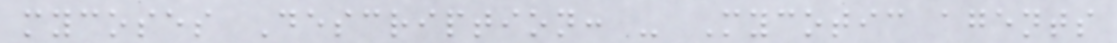mycoses Description: - Mycotic agents
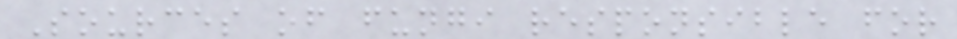Sources of fungi responsible for
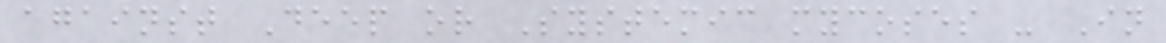against Deep or Systemic mycoses - In
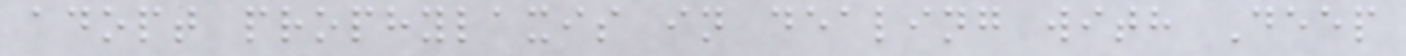adopt prophylaxis in dealing with Deep
